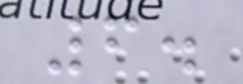6.
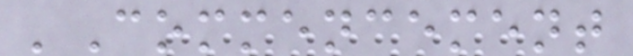'Commencement
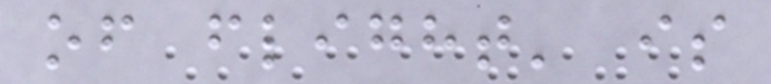of flight' is
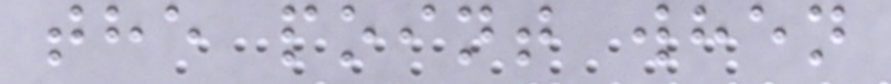the point when
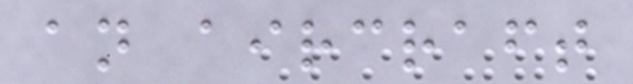an aircraft
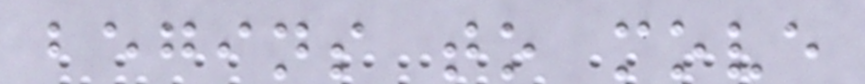begins to move
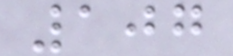107
